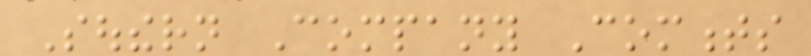Southern Company Comments
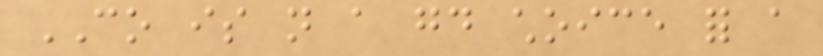CO is not a good choice for a
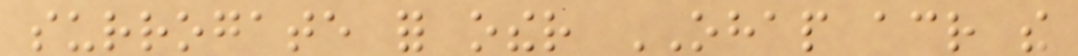surrogate for other OHAP across the
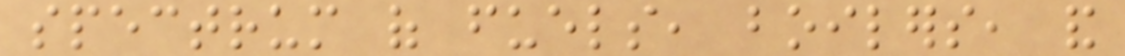spectrum of fuels, boilers, and
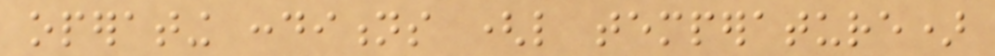operating conditions (like temperature)
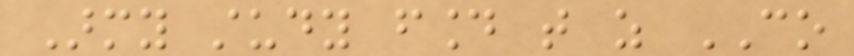Army study found that as CO
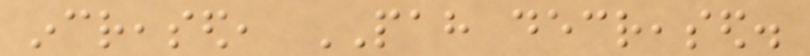increased, PAH decreased.
